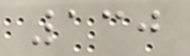130
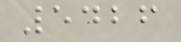5426
